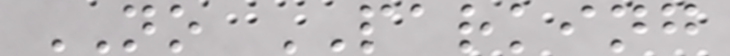NO PARKING
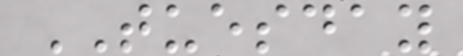TUESDAY
